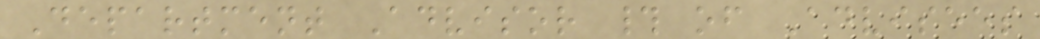Department Advisor # of Advisees
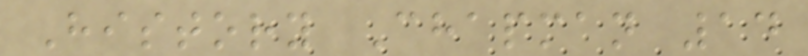History Chapman 14
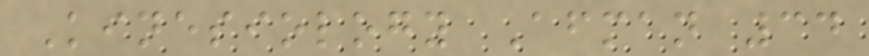Kinesiology Afman 34
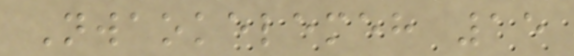Nwaokelemeh 15
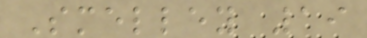Smelley 19
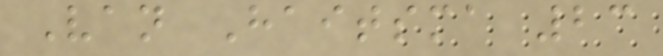Van Haitsma 23
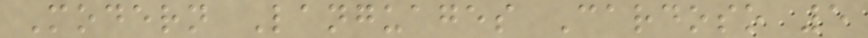Modern Languages Cardoso 5
